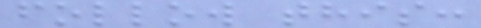follow this:
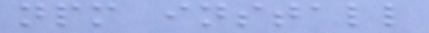npm install
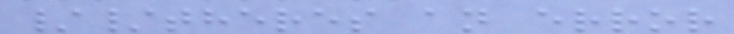//theres an error
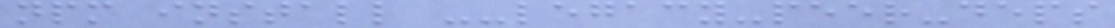npm install --legacy-peer-deps
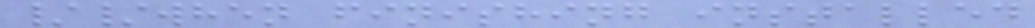//when finishing installed
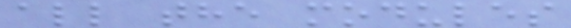all the modules
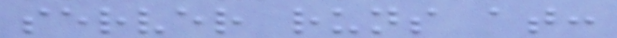server runs at:
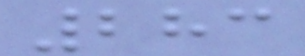283
